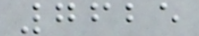7625
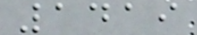1419
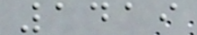1419
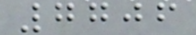7706
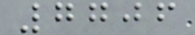7706
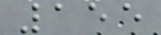155
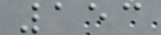153
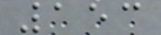153
